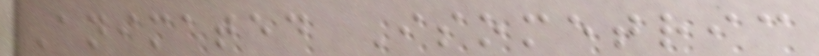Animated Isometric
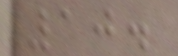10.
